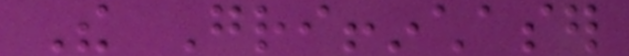The Griffinchaser
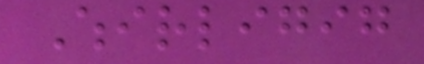Whirligig
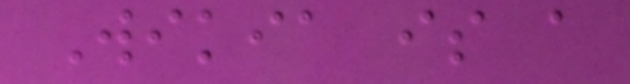Wikia is a
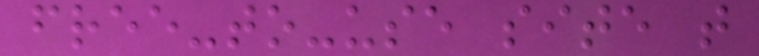free-to-use site that
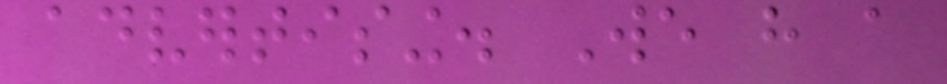advertising. We have a
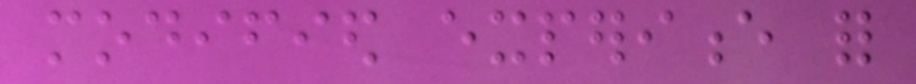modified experience for
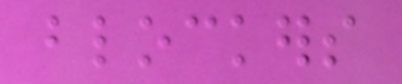blockers
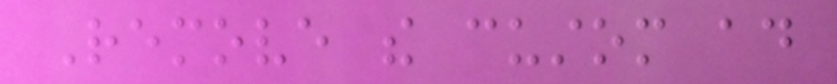Remove the custom ad
